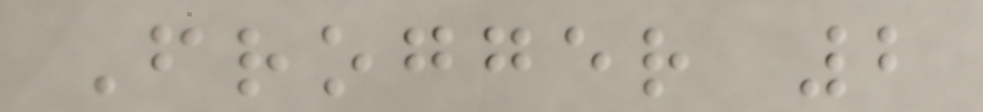Frogger 2
